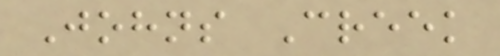Johns Creek
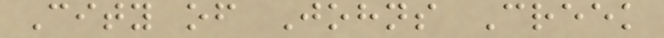City of Johns Creek
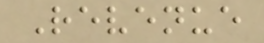Revenue
